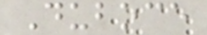Duboce
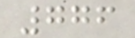776
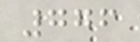776
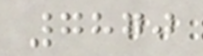7870
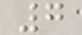7
